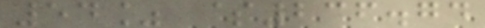54% $236.74
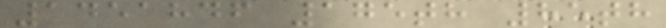1451846 175th 85th
